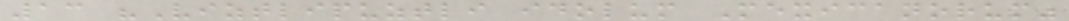13 "Viztlipuztli idolum Mexicanorum"
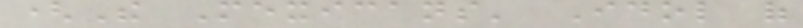(The Mexicans' Idol of
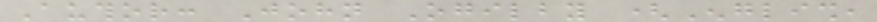Author: John Ogilby (English,
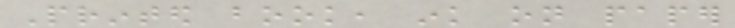Printed book, ink on paper
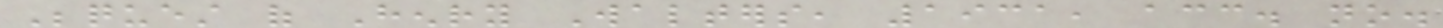Bequest of Henry Walters, 1931, acc. no.
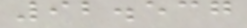92.537
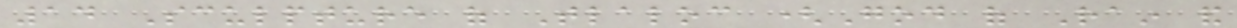14 Sculpture of Tlaloc (God of Rain and
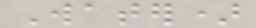Water)
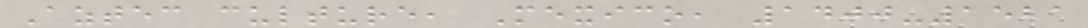Aztec culture, Mexico, 1400-1521
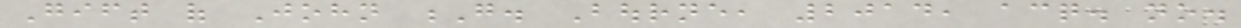Gift of John G. Bourne, 2014, acq. no.
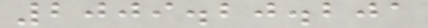2009.20.201
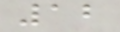12
